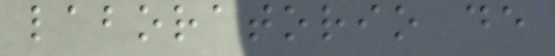laboratorio de
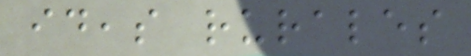ideas rurales
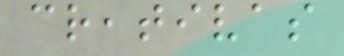creativas
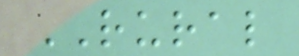RURAL
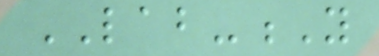LAB-Y
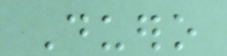Duero
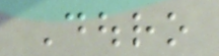Douro
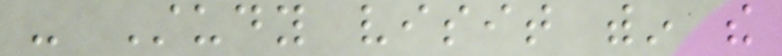- Study visit within the
